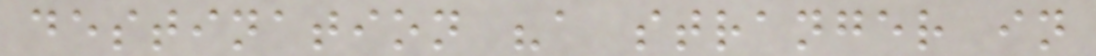destination "a stranger in
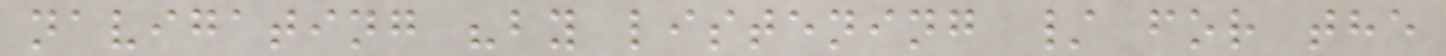navigating "by listening / for the
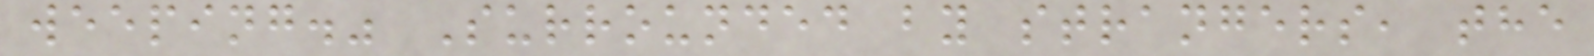weeping." Surrounded by strangers, the
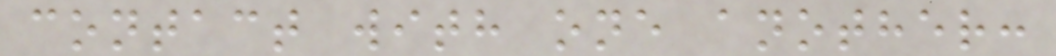contact with one another:
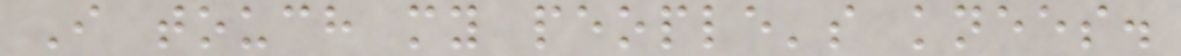I touch my people's knees.
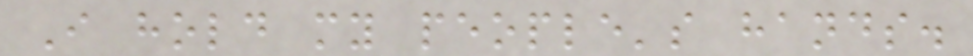I hold my people's hands.
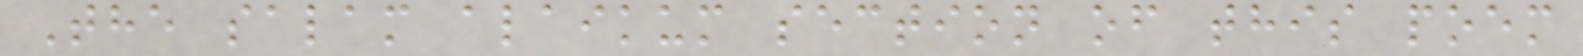The salam alaikum section of this poem
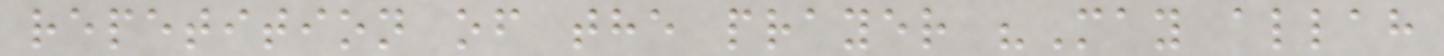repetition of the prayer "May allah
